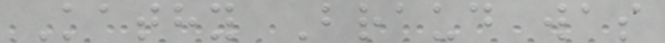Kathy Braud was
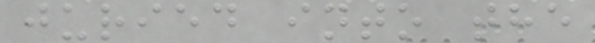juried into the
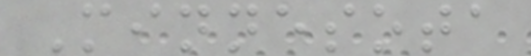Minnesota
